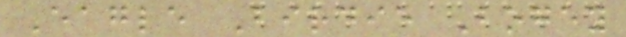Eagle Birdie Bogey
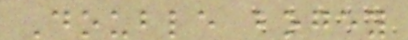Double bogey
